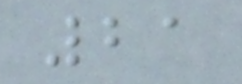21
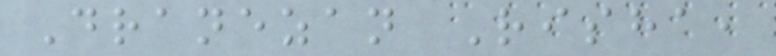Dranezan Risha,
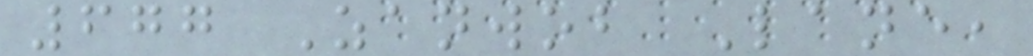677 Zanwob Lane,
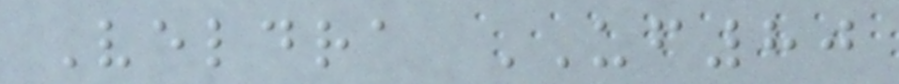Veldra UF80
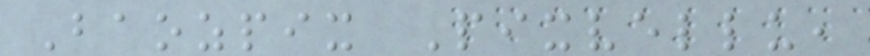Baozpix Pixvellu,
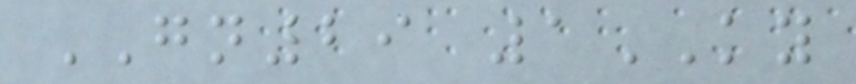GN29 1KY
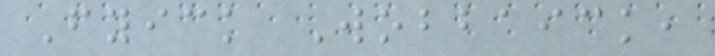Fyick Wobbaick,
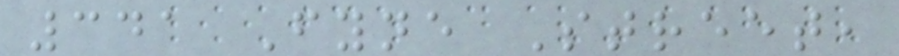341 Fyne Street,
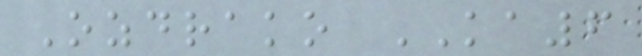Ozdrako KA6
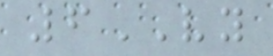6VY
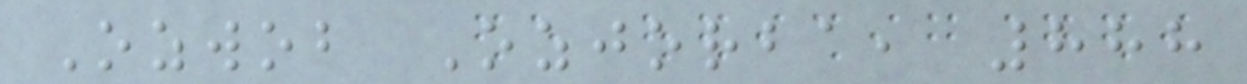Ozwob Ozjorba, 888
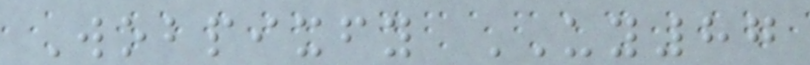Wobpixfy UY87
